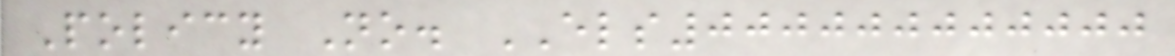Policy No. ELS000000000000
